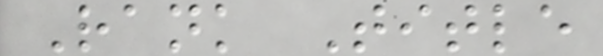Rank Title
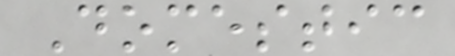Domestic
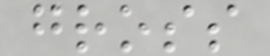gross
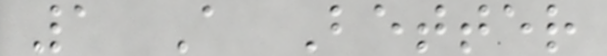1 A Better
